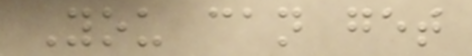You can get
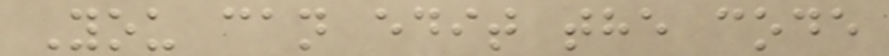You can edit the code
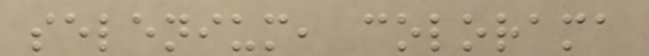selenium, colorama
